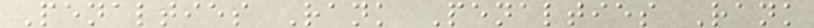Penalties Rank Penalties Rank
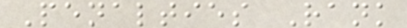Penalties Rank
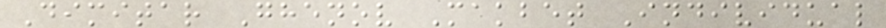Dimitar Ghenov Makbet Individual
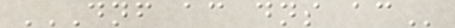DNF AC DNS AC
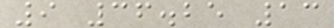9 36.25 13
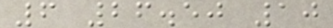6 26.50 10
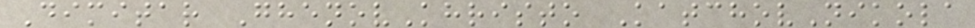Dimitar GhenovKhristo KatchovNikola
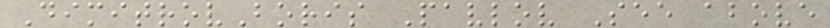DimitrovBoris Pavlov See above
